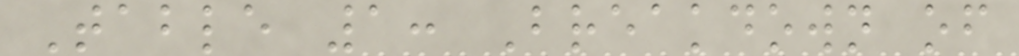Table 1: Breakdown of
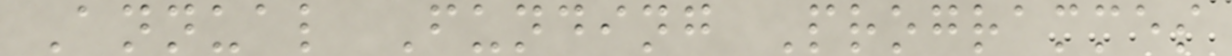Annual Funding Programmes
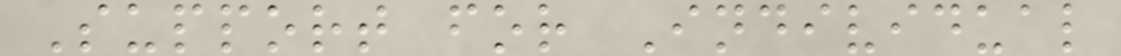Support for Individual
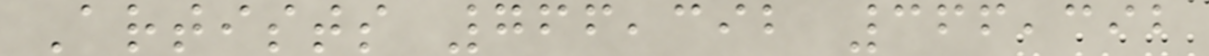Artists 766,392 366,392
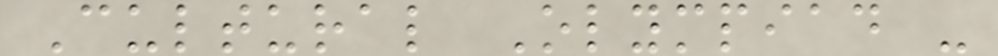Cultural Olympiad -
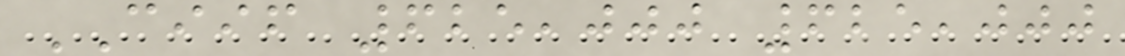CIIF 625,000 625,000
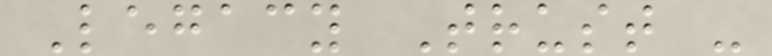Legacy Trust -
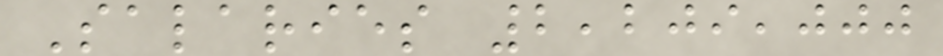Salaries 2,209,000
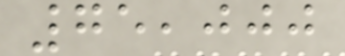75,000
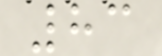83
